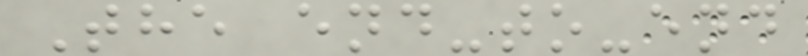The end-to-end
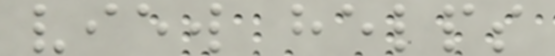view helps
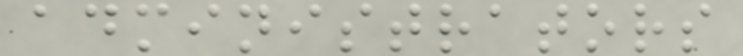administrators
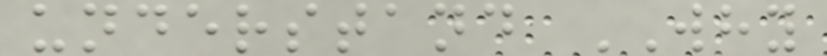understand WHY
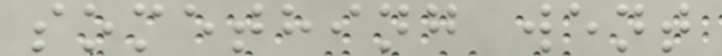something went
